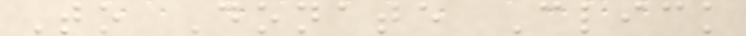To Donate Click
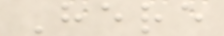Here
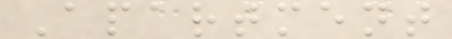Apartment
